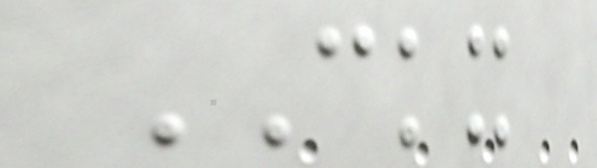CKX
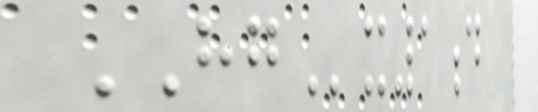HGx1d
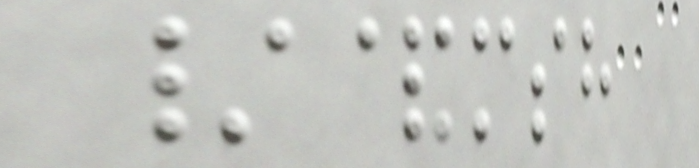/&msh
